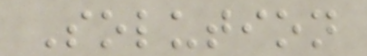Solution
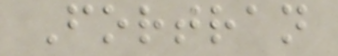Fortran
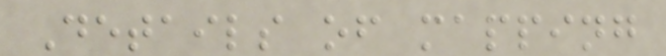Details of mapping
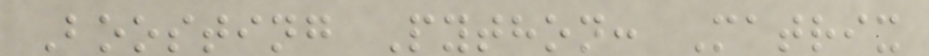Boosting Python: Matrix
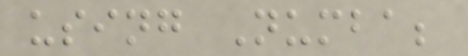using Numba;
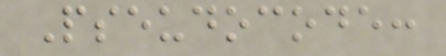Pseudocode:
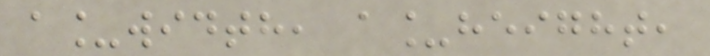a_width, a_height,
